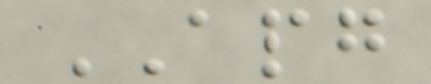APG
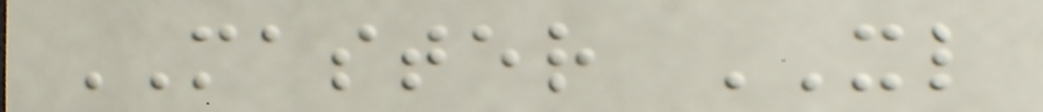MASTER XL
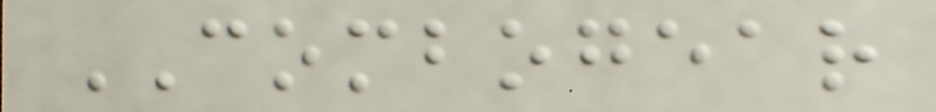COMBOGEAR
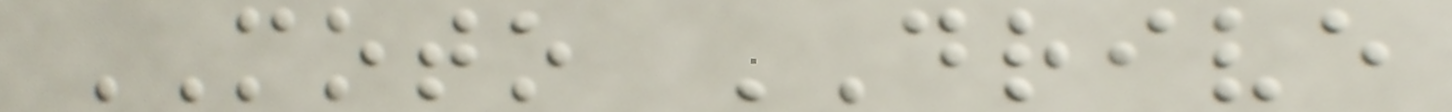MOTO DRIVE
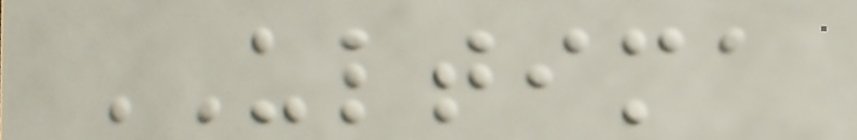ULTIMA
